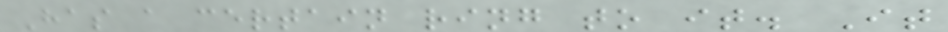Has a certain ring to it. It
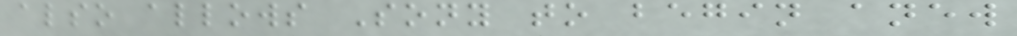also allows Sony to begin anew
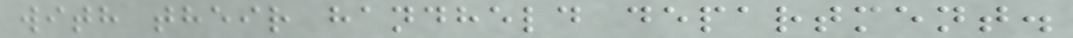with their handheld department.
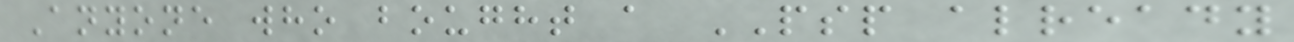Anyone who bought a PSP already
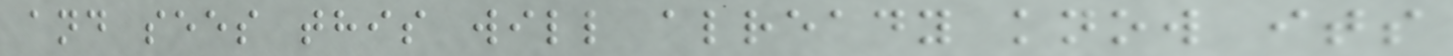and sees this will already know its
